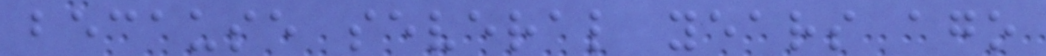because several years ago
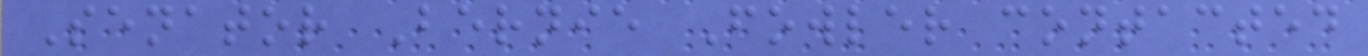Senator Bernie Fowler contacted
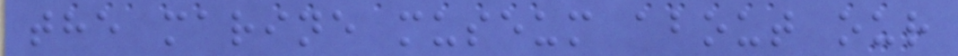the marine museum about our
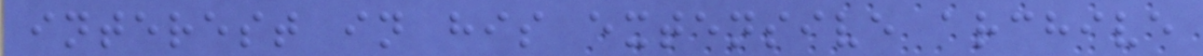interest in his extensive archive
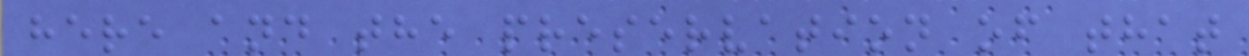here and the preservation of that
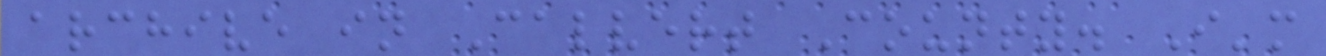archive in Calvert County. I'm
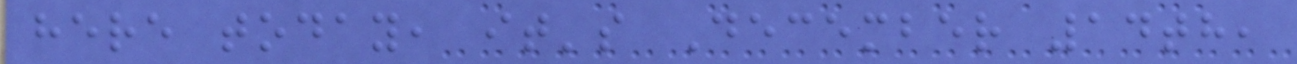here today, it's December 14th,
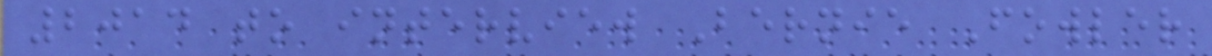2014 to interview Bernie Fowler
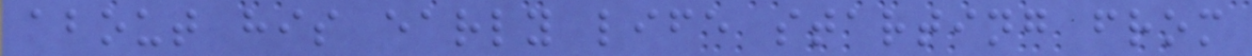about his early life starting from
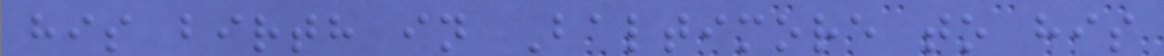his birth in Baltimore to his
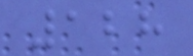128
